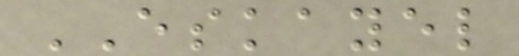ESKAYEL
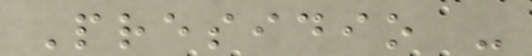Presidio -
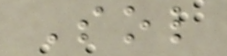Sol
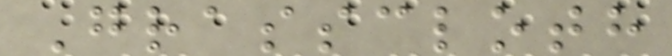Grasscloth
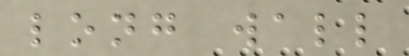long wall
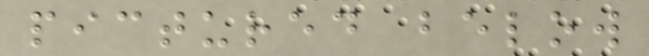pictured below
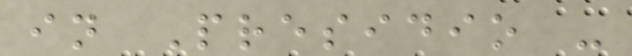in Presidio -
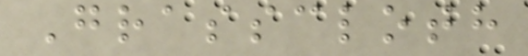Grasscloth
